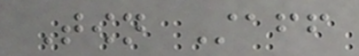Town Staff
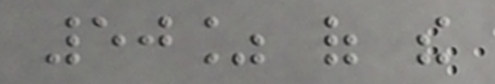50% of the
